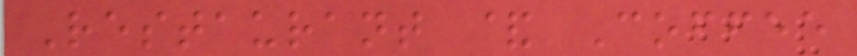Restaurant & Coffee
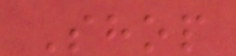Shop
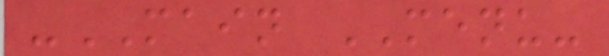-MAIN MENU-
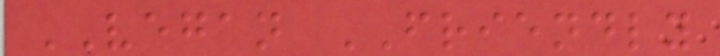VEGAN FRIENDLY
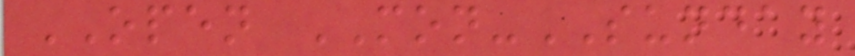OPEN MON-SUNDAY
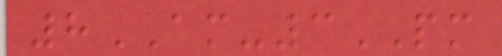8AM-3PM
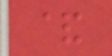&
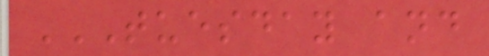TUESDAY AND
